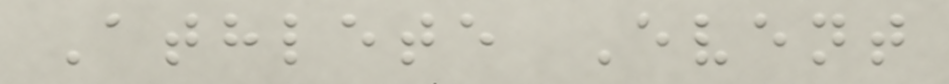Athlete Event
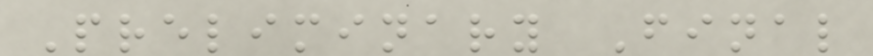Preliminary Final
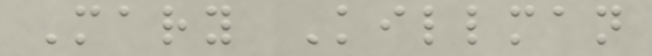Mary Killman
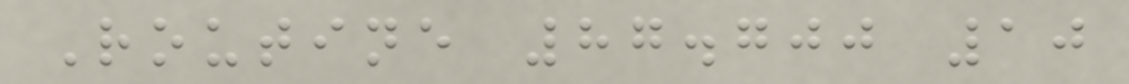Routine 87.700 10
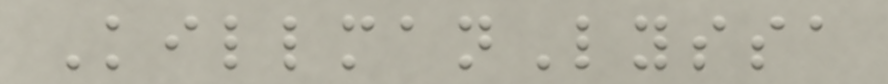KillmanLyssa
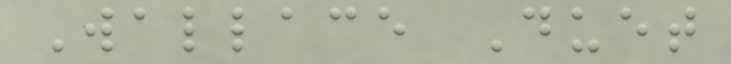Wallace Duet
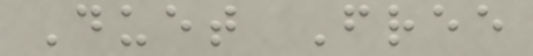Duet Free
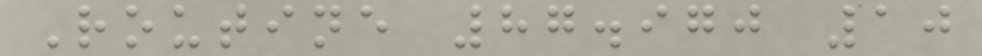Routine 87.970 10
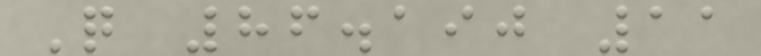Q 86.190 11
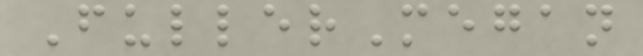FullerMegan
